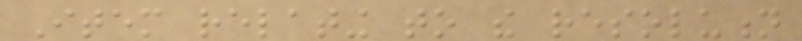Item relating to the resolution
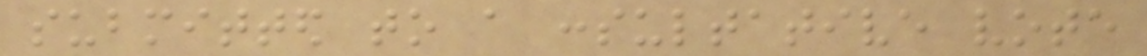submitted to a consultative vote
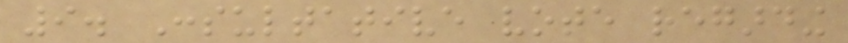9. Consultative vote regarding
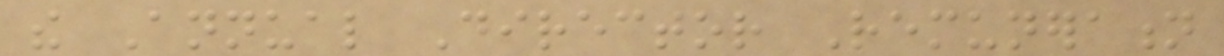the Annual Director Remuneration
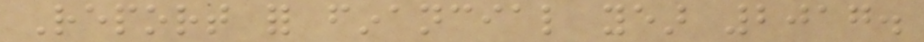Report for financial year 2017.
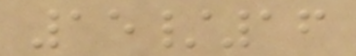15/16
